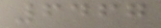6467
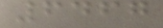6467
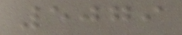5079
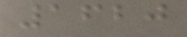1620
